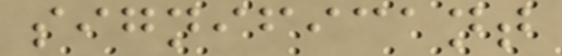significant
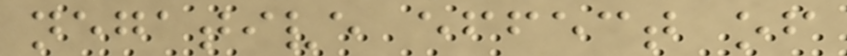negative effect of
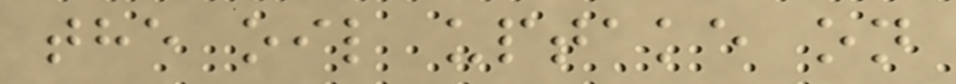the oil uptake on
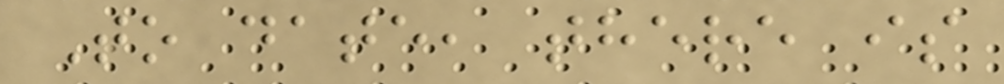To date, there is
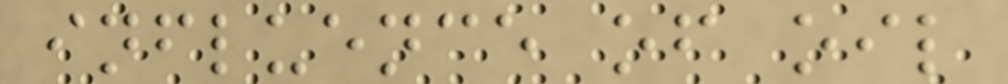influence of oil
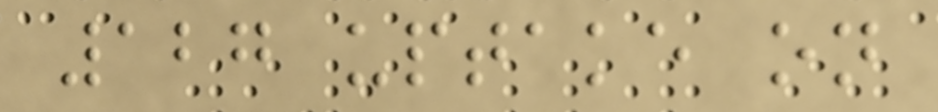127 uptake on
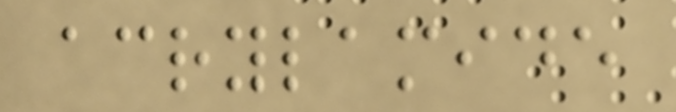acrylamide
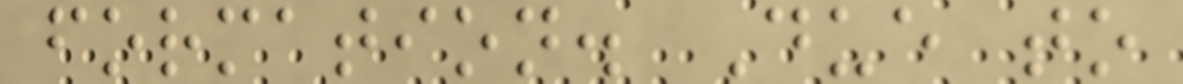formation. Due to
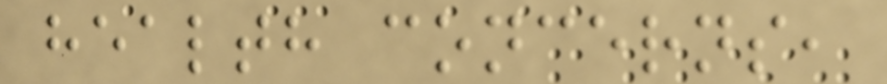health concerns,
